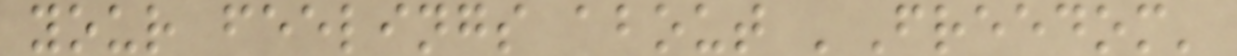your feelings about 'Freedom'
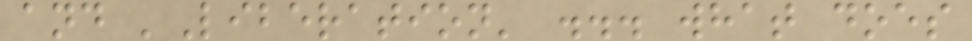and 'Liberation' ... what does
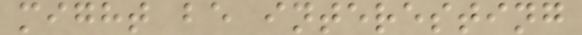might be interesting
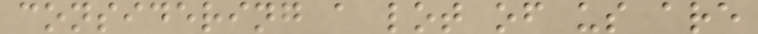considering a lot of us are
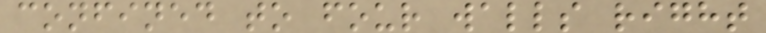confined to four walls right
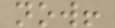now!
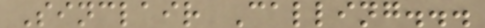Sinclair Calling...
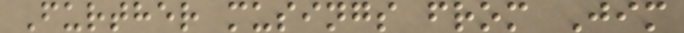Further musings from Jim
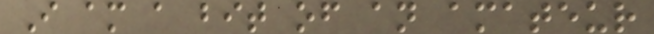I am a bit of an amateur
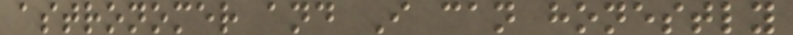astronomer and I can honestly
